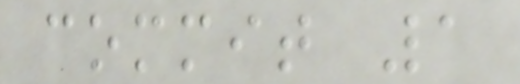commit 1
